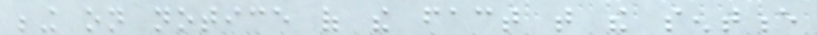being on notice of the fact that the sentence
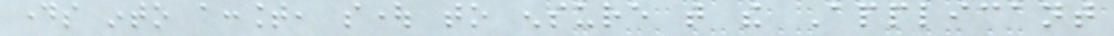days into account, sought to ensure that the Applicant
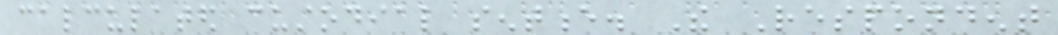calculated custodial sentence. The Respondent
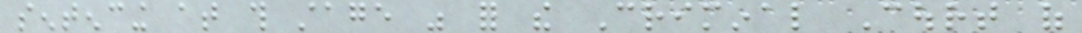sentencing at this stage was for the Criminal Court of
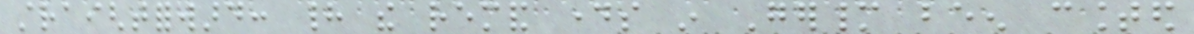straightforward: had the remand days in Germany been counted
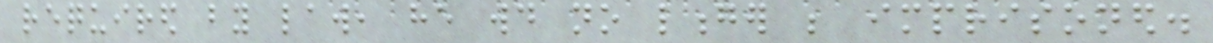required by law, he would no longer be imprisoned.
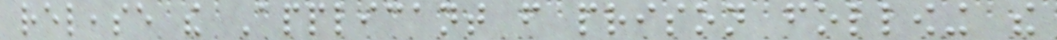release the Applicant from prison following the
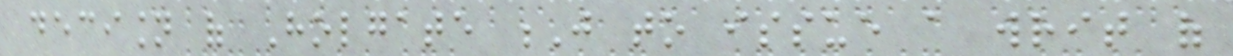decision of Holgate J to issue a writ of
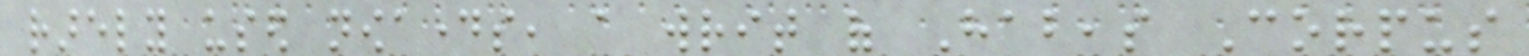rarely used nowadays, a writ of Habeas Corpus
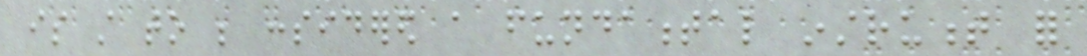is still to be considered a fundamental instrument for
